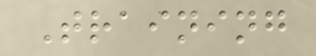Training
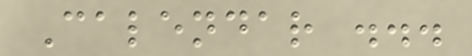Calendar ...
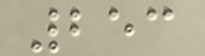253
